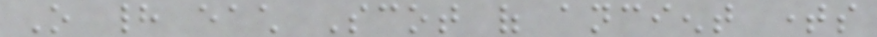O had each Scot of ancient times
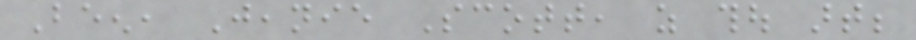Been, Jeanie Scott, as thou art;
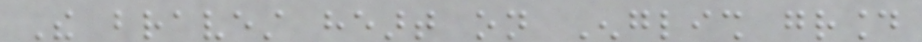The bravest heart on English ground
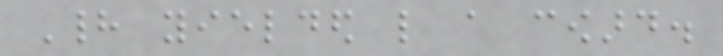Had yielded like a coward.
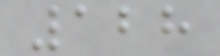128
